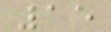15
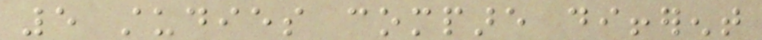5 studies compare different
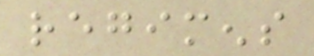regimens
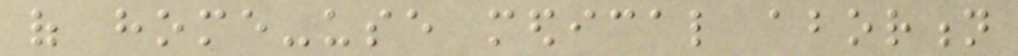of home-use medical abortion
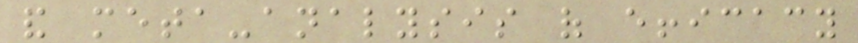and meta-analysis of efficacy
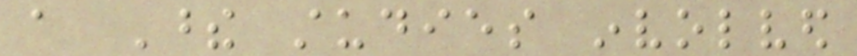a These studies involved
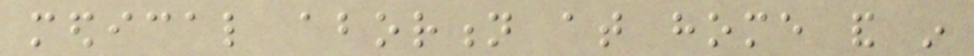medical abortion at home and in
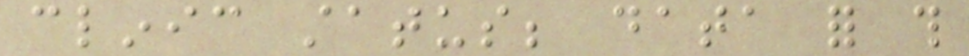clinic status; data for this
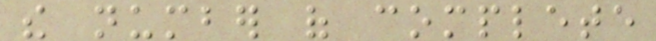the number of complete
